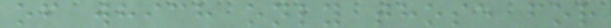of which only those for
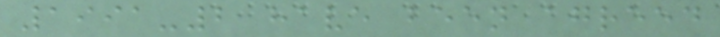1991-2 have been agreed
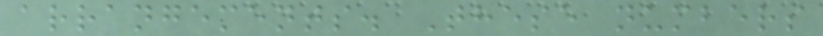arrangements. These numbers
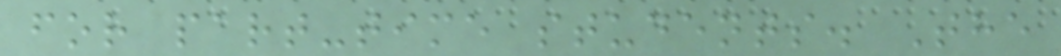for part-time students. The
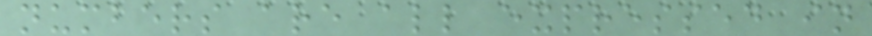numbers are all expressed in
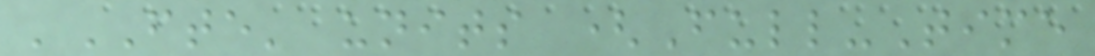'FTE' units (Full-Time
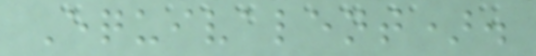Equivalent).
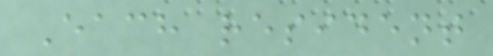Each resident
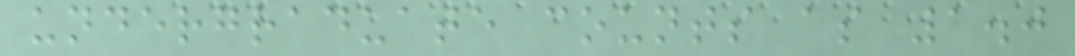undergraduate counts as 1.0
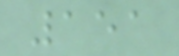151
